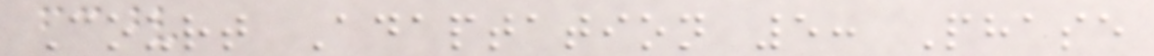Court Adaptation 5: Phase
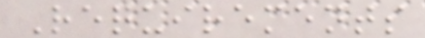Requirements
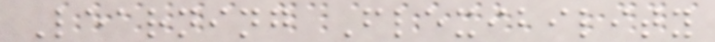Learning Flexibility
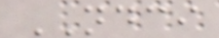NDCI
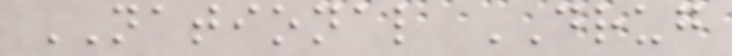NATIONAL DRUG
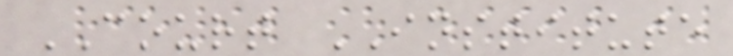COURT INSTITUTE
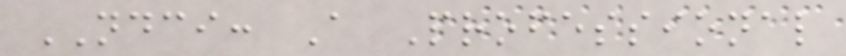NDCI: A Professional
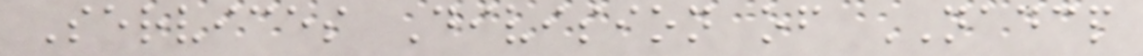Services Division of NADCP
